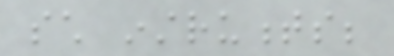such instruments;
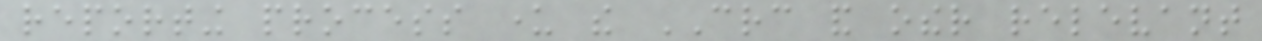reporting process under the CRC and other relevant
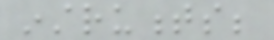instruments;
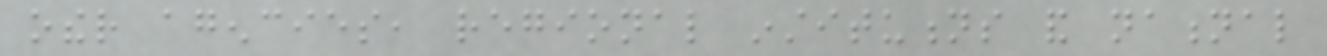other agencies, regional institutions and national
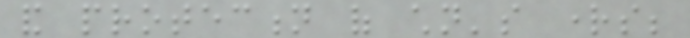and protection of children's rights;
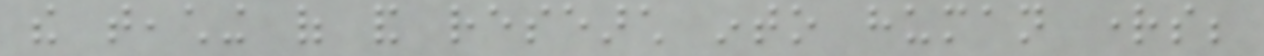the teaching of and research into human rights;
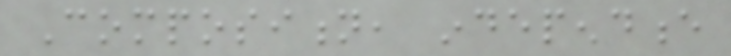Composition, independence
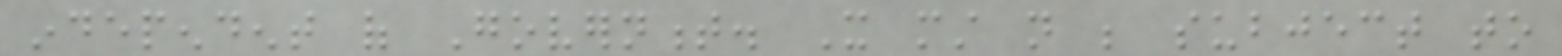independent of Government. It must not be subject to
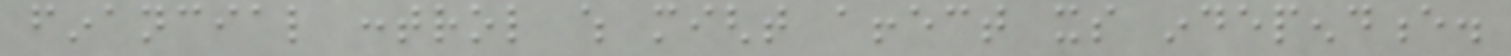financial control which might affect its independence.
